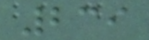239
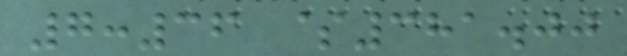7:36 $381.00
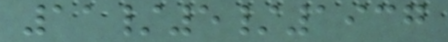11/5/1937
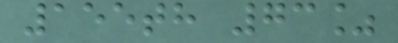155th 73%
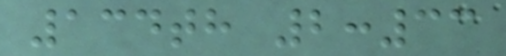134th 2:33
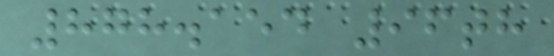878.154 96th
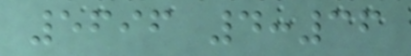5696 4:36
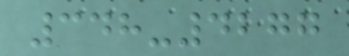348-4277
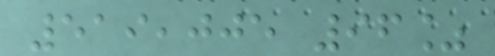519,005 96%
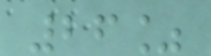26%
